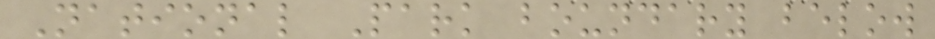National Park boundary below
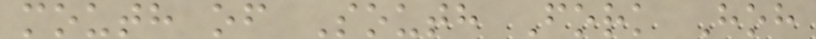mouth of South Fork Hoh
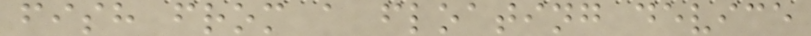fish from a floating device
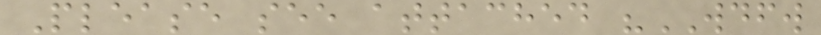Please see attached "WDFW
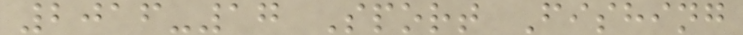2016-17 Sport Fishing
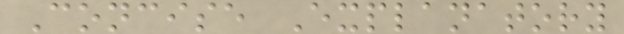Concise Explanatory
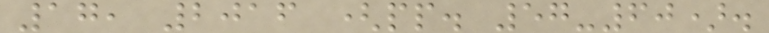17, 2016 (pp. 57-60).
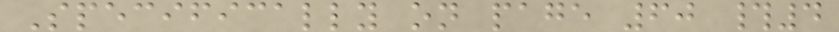Specifically on page 60 #4
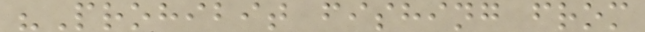"Prohibit fishing from
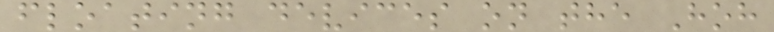floating devices on the Hoh
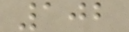102
